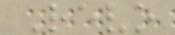Revo
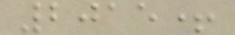2015+
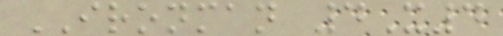IRONMAN 4X4
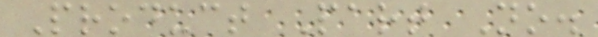Product Part No.
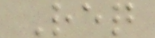Req
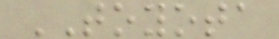TOYOTA
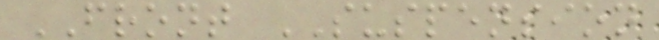FRONT SUSPENSION
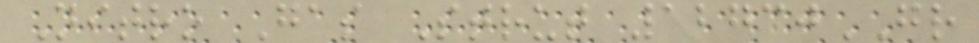Nitro Gas Strut 12730GR
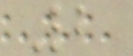2
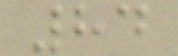84
